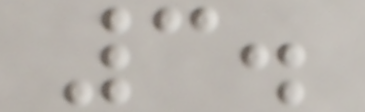3.
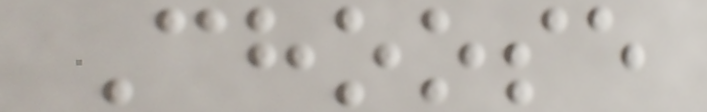Choose
